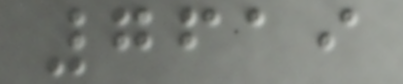7619
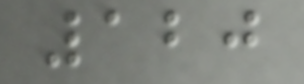120
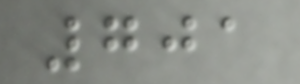701
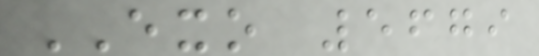EXO 5679
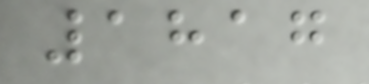1817
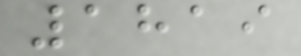1819
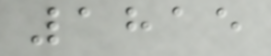1815
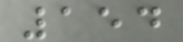154
